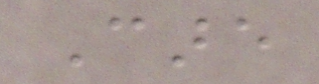Care
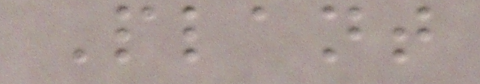Plant
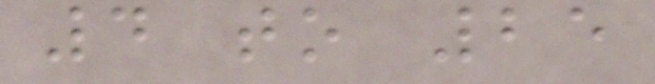4 to 25
